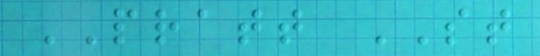PRATT ST
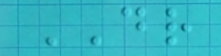DR
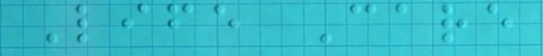Life Care
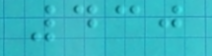430
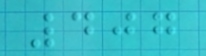407
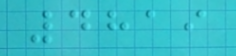4819
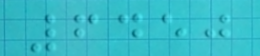6450
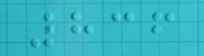836
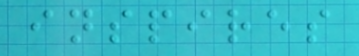inspires
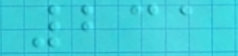231
